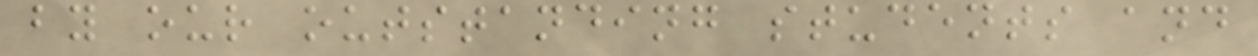by our outstanding students and
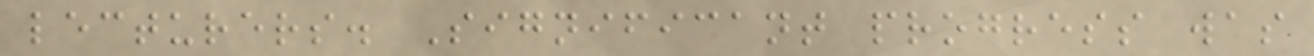lecturers. Significant progress was
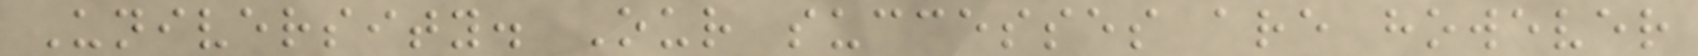University. Our successes are however
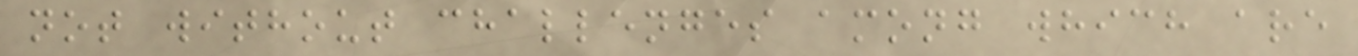not without challenges among which are
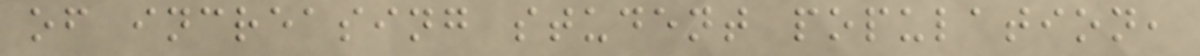of increasing student population,
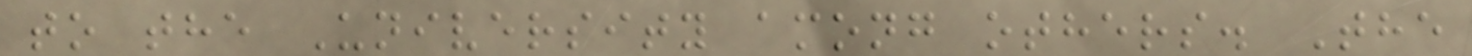to the University among others. The
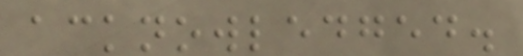acknowledged.
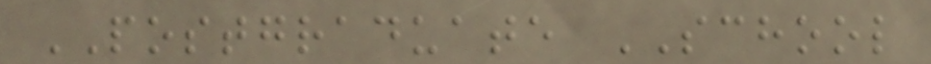POSTGRADUATE SCHOOL
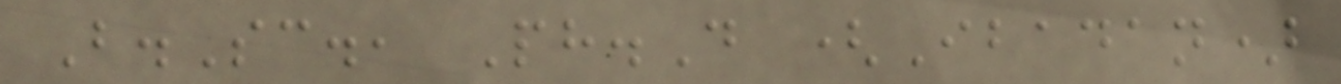B.Sc., Ph.D (Ibadan)
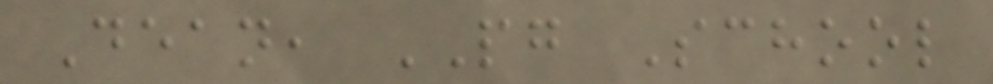Dean, PG School
